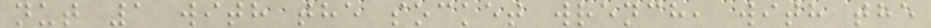nut 1 with the socket wrench, with the
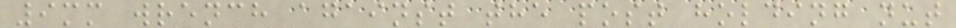9mm wrench against the post holding nut
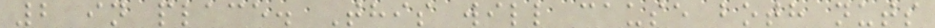2 in place. This will cause both nuts
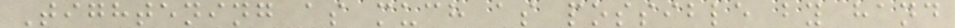Tightening as much as possible by hand
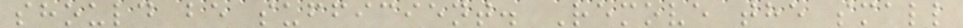should be sufficient. Remove the small
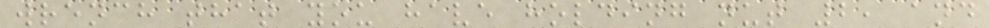wrench that you have holding nut 2, and
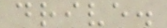drive.
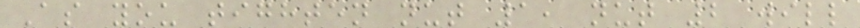As you tighten nut 1, nut 2 will
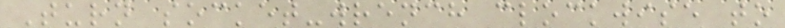Turn socket-wrench clockwise to
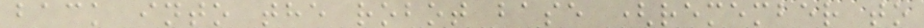back into the robot base (remember to
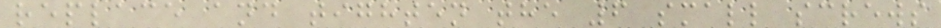replace and tighten the 6 small screws
